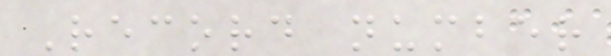Record number
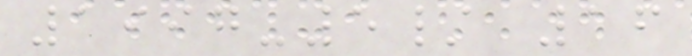1997-5/ 16
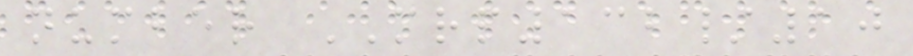number MRP132/10
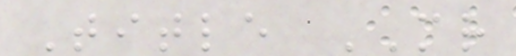Title MR
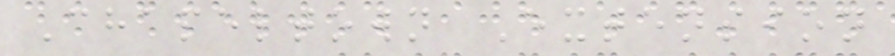Chapeltown Extension
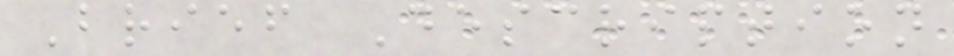Brief Description
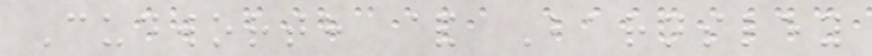Cudworth & Barnsley
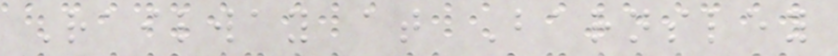Railway at Barnsley
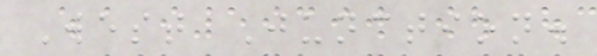West Junction.
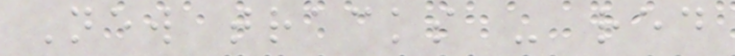New tracks - red
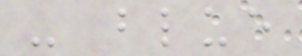- blue
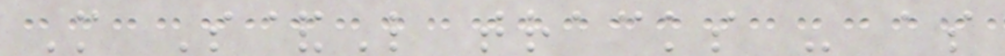M S&L tracks - as
